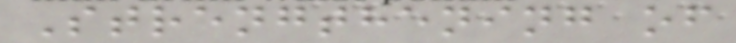Strengthening of
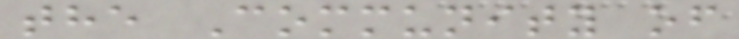the Community of
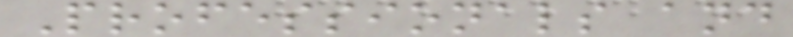Professionals and
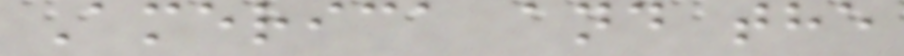America and the
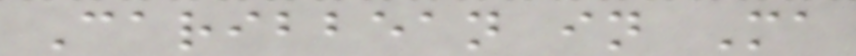Caribbean in Ma
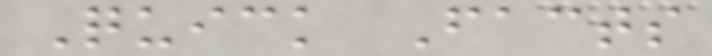Quick Facts
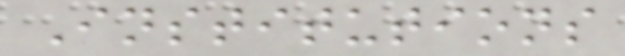Institutions
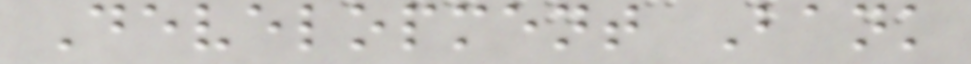Development Bank
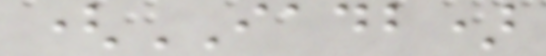(IADB)
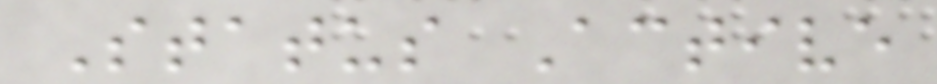Status Active
